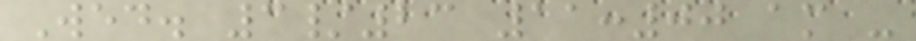Wed. 3/23 11:00 am -
